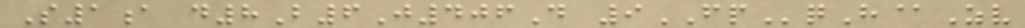S1a d8B6J406D 9FPqH@Zv
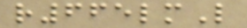r665lmL
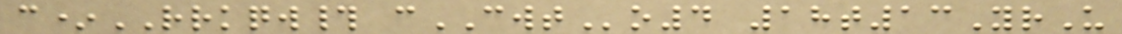c*RRKQW# cCWTo4 18t13YrU
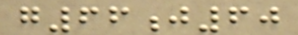g66j60
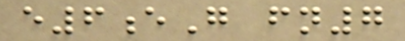e6eG fn7
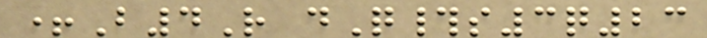+B4R dQ#s3q23
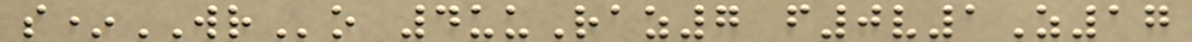s*WRo 4uuRaz7 f0v1Z17
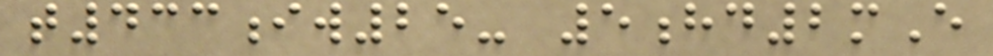t433iw25- 5hd2mE
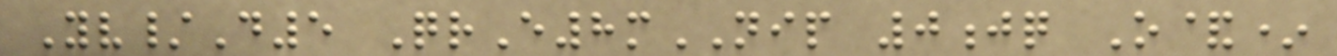Yv/D5 QrE8mNIP 0jq O&*
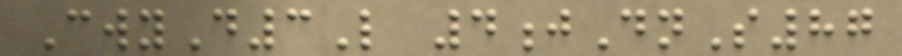CwyD3L 4jDnS87
